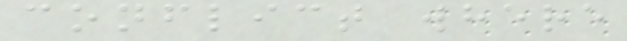conflict where
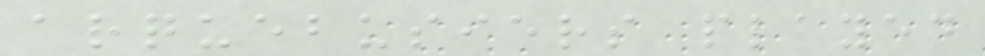arquebusiers played
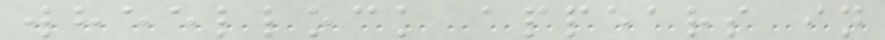wheellock appears in
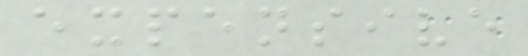expensive
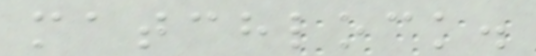matchlock.
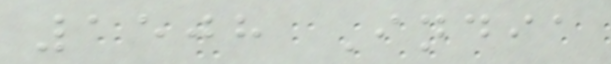1508 India
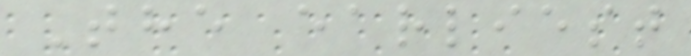The earliest
